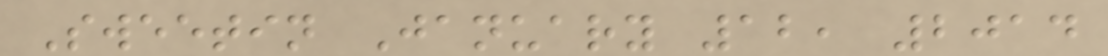Sweetin January 12, 2014
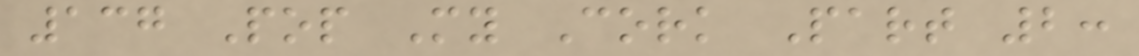137 Pop My Cork Part 2:
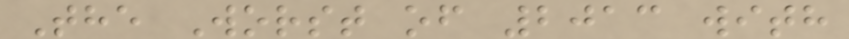The Worst of 2013 with
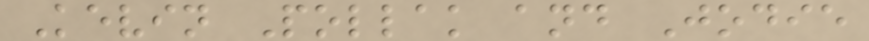Kevin Pollak and Jodie
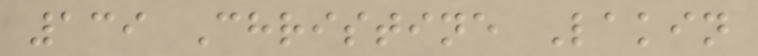139 Christine Lakin
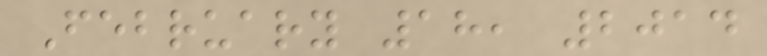February 18, 2014
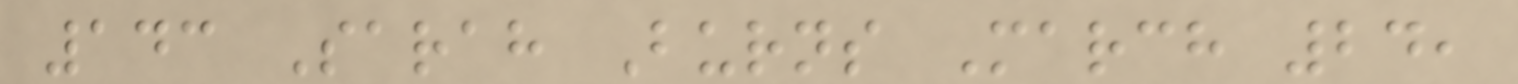143 Sarah Burns March 24,
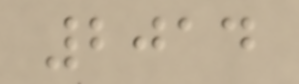2014
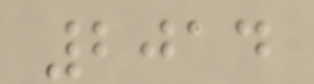2014
